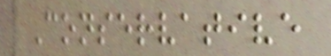Conservative
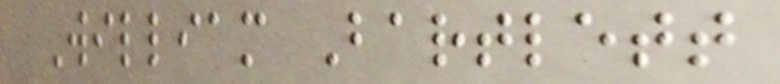William Bartlett
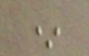*
